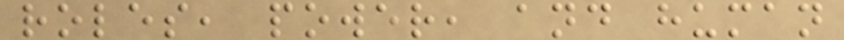roles, power, and human
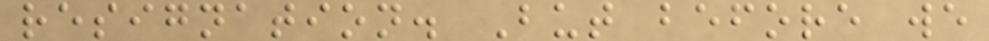resignation. But before we
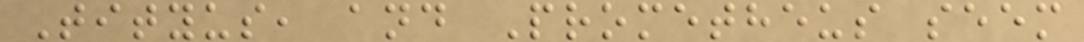Tityus, and Prometheus seem
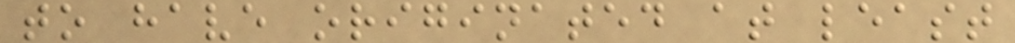to have originated at least
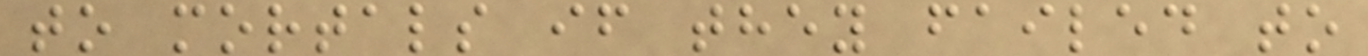to mortals if they failed to
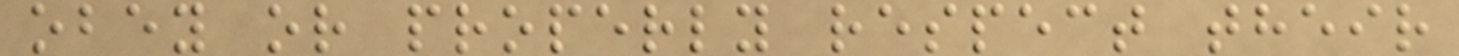obey or properly respect their
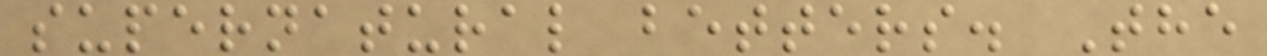supernatural betters. The
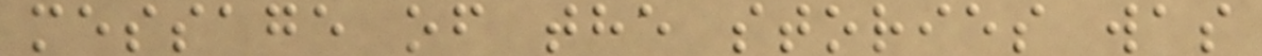message of the stories was
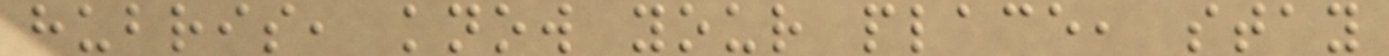hubris, know your place, stay
